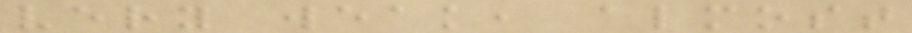very weak, almost
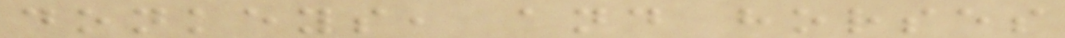donkeys, and horses
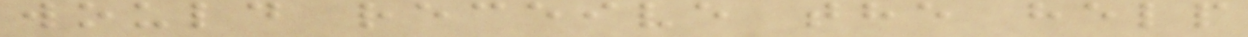would receive the help
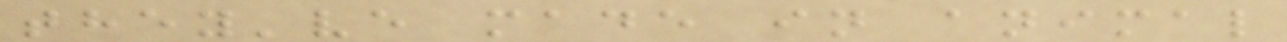they've made in animal
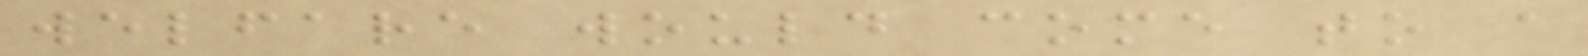welfare would come to a
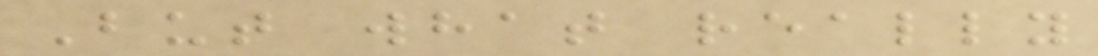But what really
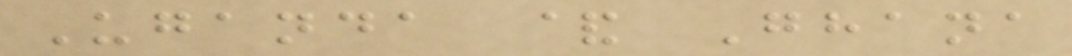Uganda & Ghana
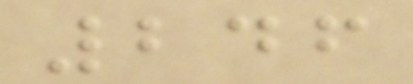246
